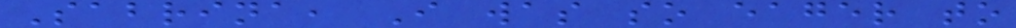Sabrina, I was so eager to
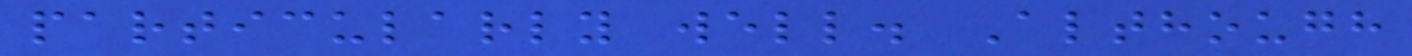particularly well. Although
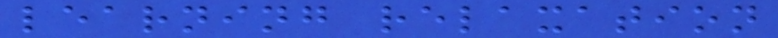learning relaxation
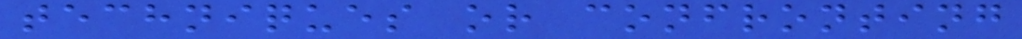techniques or confronting
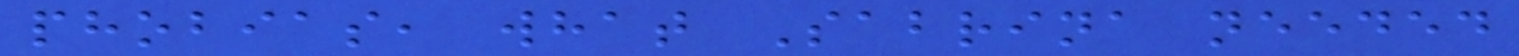phobias, what Sabrina needed
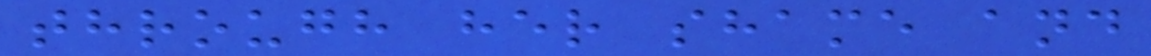through her shame and
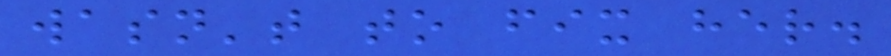wasn't to fix her.
